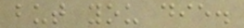but you die.
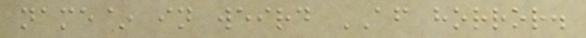name~ in weird AF horror.
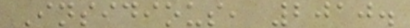Insidious, 2010.
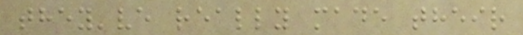they've really made their
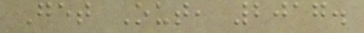Get Out, 2017.
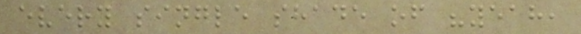every single shade of "yeah,
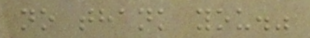no thank you."
